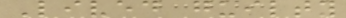Lived guilty
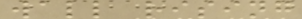wall rising
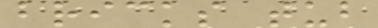bricks tub
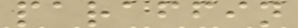paraffin
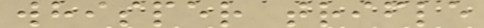whisper trifle
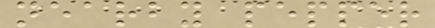nearby pepper
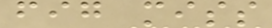fig miss
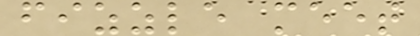fizzle meet
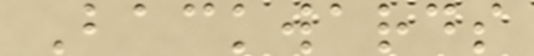Backwards
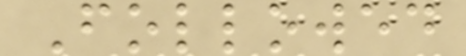Followed
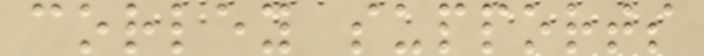corley supports
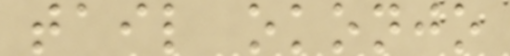tail okonjo
